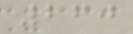260
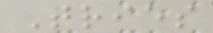Tries
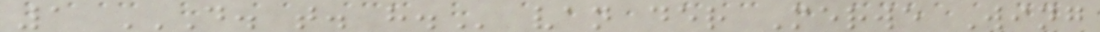1 D. T. H. van der Merwe Wing
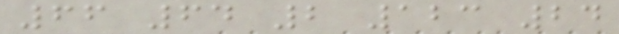66 64 2 123 24
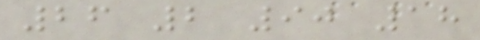26 2 90 18
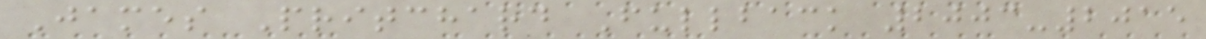James Pritchard Fullback 2003-2015
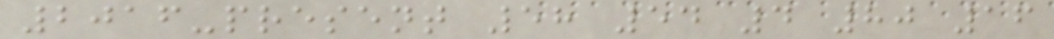2016-present 58 54 4 80 16
